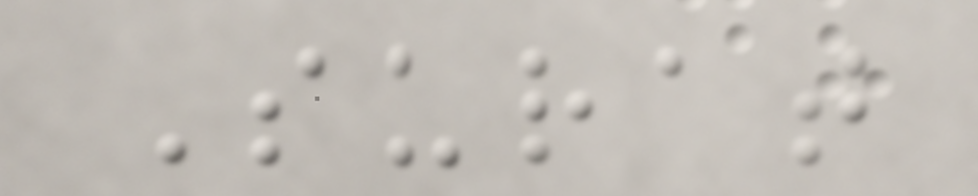Surat
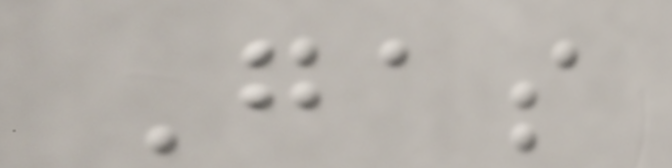Gas
